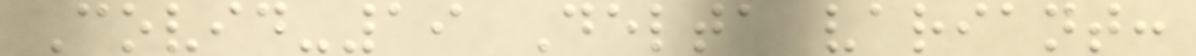Covid-19 Delta variant:
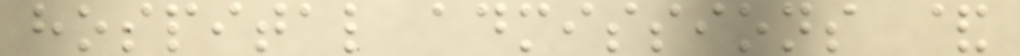hospital admissions &
